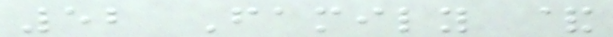52 Family &
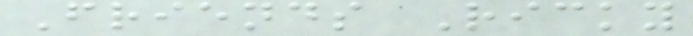Friends Ricky
